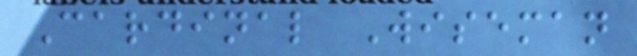Cardinal Wiseman
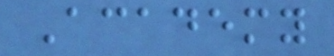Academy
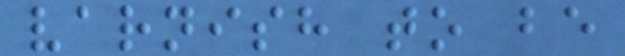varnish to be
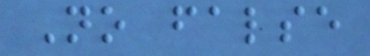No false
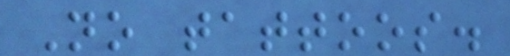No tattoos.
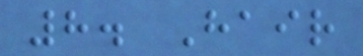8. Hair
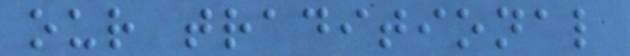our traditional
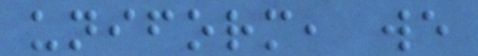uniform, we
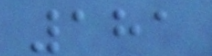181
